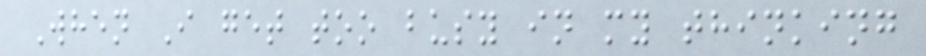When I get too busy in my thinking
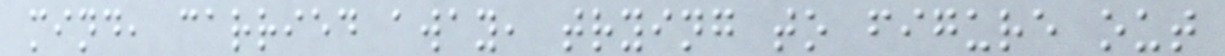mind, carried away, trying to figure out
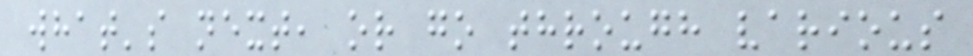what's next, or go through various
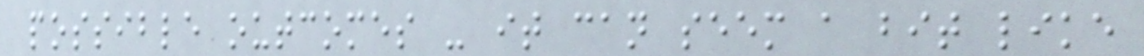possible outcomes - it can seem a bit like
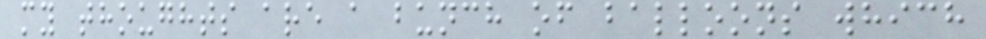my thoughts are a bunch of balloons which
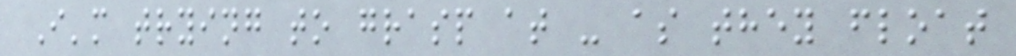I'm trying to grasp at - as they float
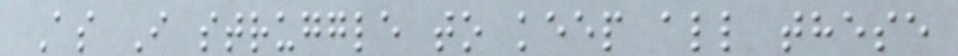As I struggle to keep all these
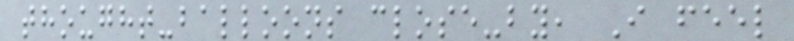thought-balloons close-by, I feel
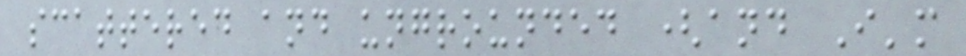scattered and ungrounded (and I'm
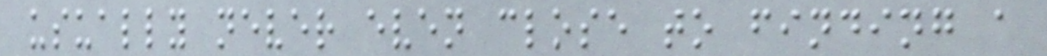usually never even close to finding a
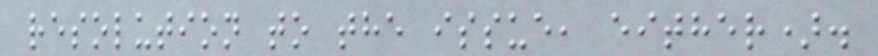resolution to the issue, either).
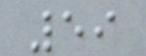59
